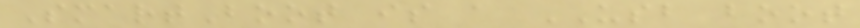SmartBoot is a USB boot
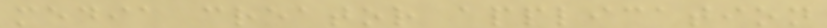media creator application
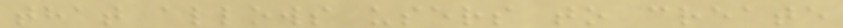that allows users to create
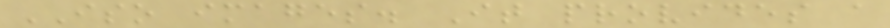ISO images. It provides a
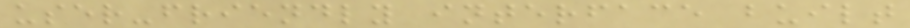user-friendly interface built
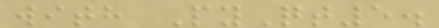with PyQt5.
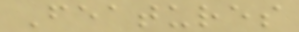Features
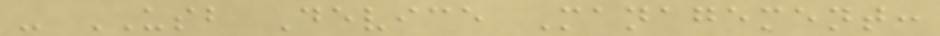- USB Device Management:
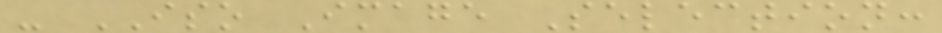- ISO Image Selection:
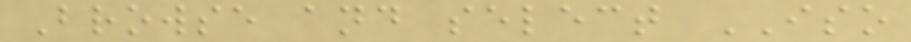Browse and select ISO
